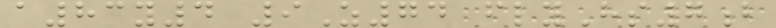a83y4 9Z74 flyHs7b
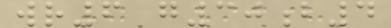wr6 g30b4
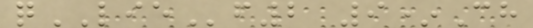qLIEf2 9*Ch
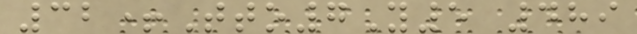32+Tto7Y5 489
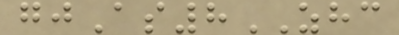gjAs8ZHC
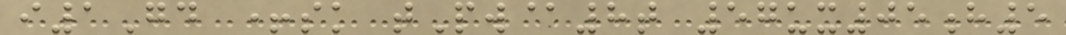i1Gd +sk tPw@8t 57ux05h5
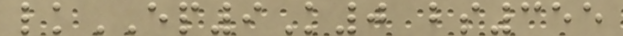lkEP9K0 bs355
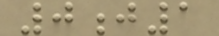0j1
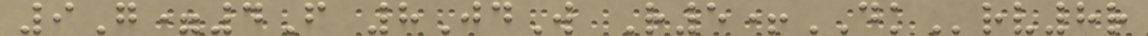9G=4F 8JdW R5+DKrv8r
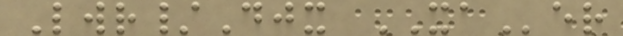Lwr/Djx XAer
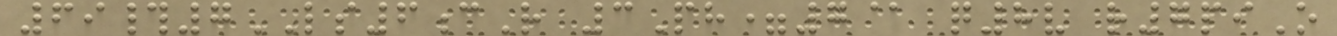69#7LS6cR 3Ph=7@ q8v r7piO
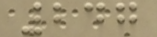247
